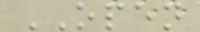OPEN
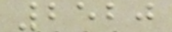2520
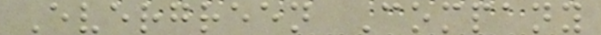Evergreen Company
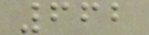662
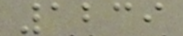1239
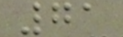71
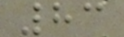83
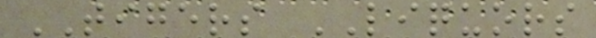TIGERS LIQUORS
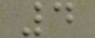4
